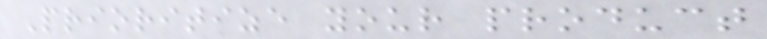Prioritize your product
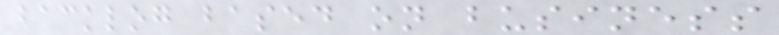backlog based on business
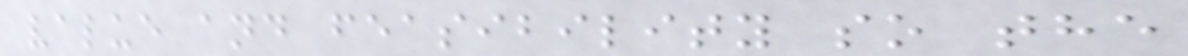value and feasibility so the
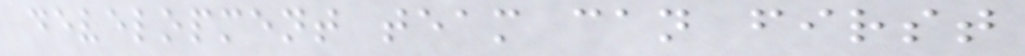development team can first
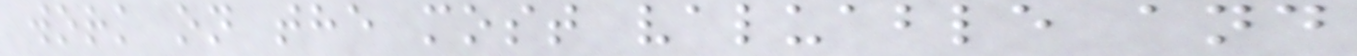work on the most valuable and
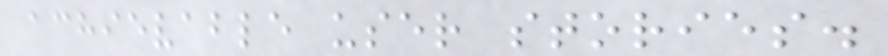achievable user stories.
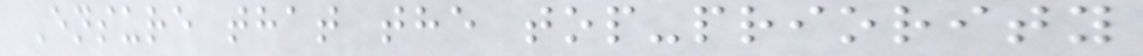Ensure that the top-priority
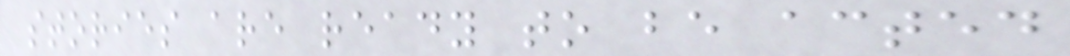stories are ready to be acted
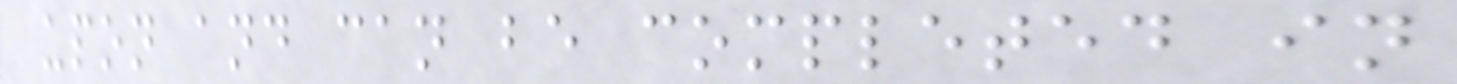upon and can be completed in
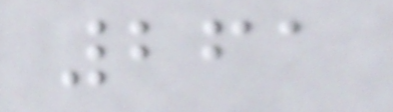261
